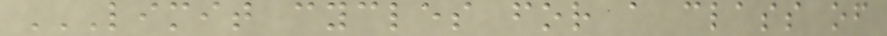LIMIT CYCLES FOR A CLASS OF
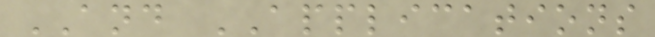AND APPLICATIONS
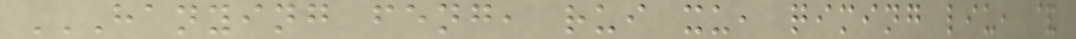HANYING FENG, RUI XU, QIMING LIU, &
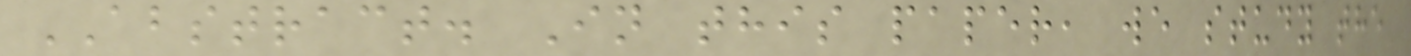ABSTRACT. In this paper, we study the
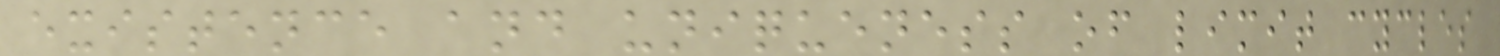existence and uniqueness of limit cycles
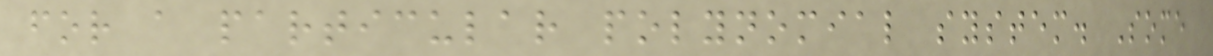for a particular polynomial system. Some
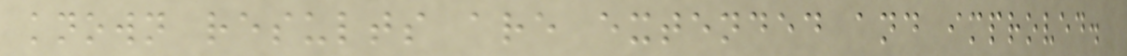known results are extended and improved.
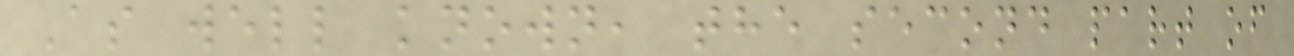As well known, the second part of
